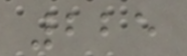225
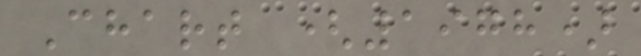Chart (1978)
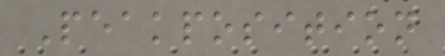Peakposition
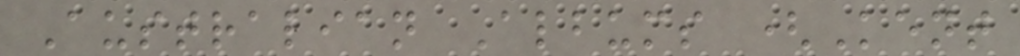Australian Albums (Kent
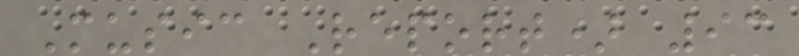Music Report) 93
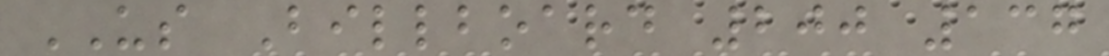US Billboard 200 137
